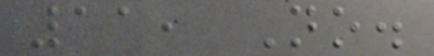11, No.
